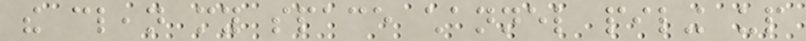the clean my space channel piling up
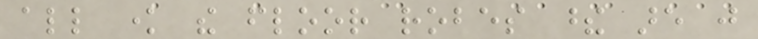all know the floor robes these are just
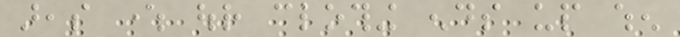areas where our clothing ends up when
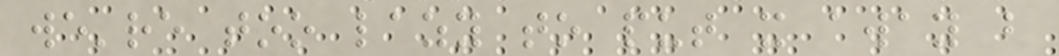we're too lazy to put it away but
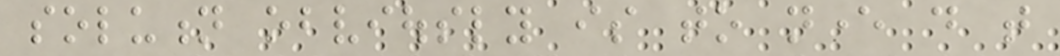solution obviously is to never do that
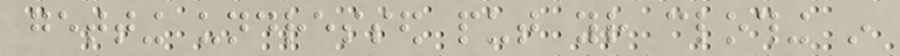getting undressed put your clothing in
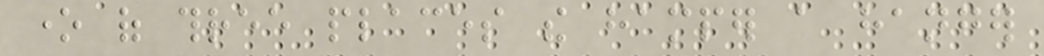one of three places the hamper a hanger
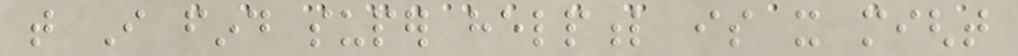that I find super helpful is it might
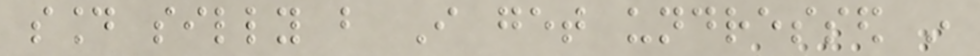sound silly but I get undressed in
